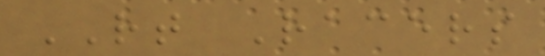RT Racers
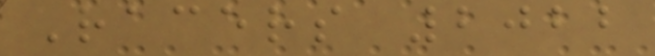Racers 2022
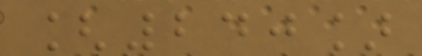[240]
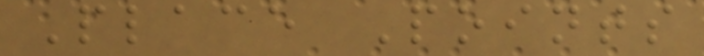Place Points
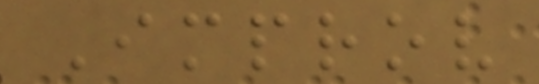Improv
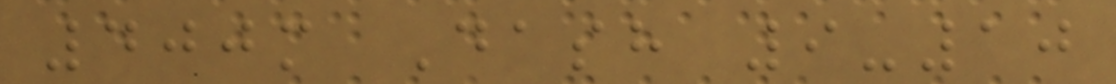400m Dash 9-10
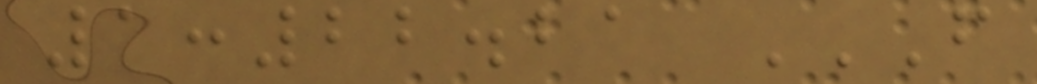1:22.21 F
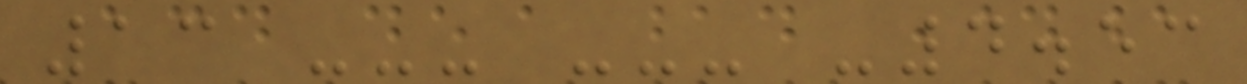13 --- --- -4.53
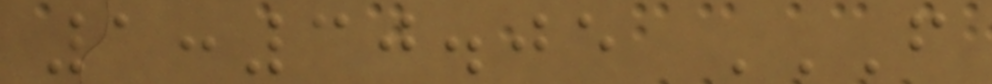1:30.05 F
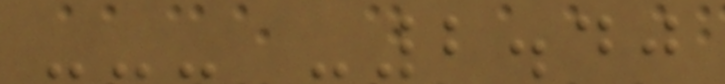--- -2.40
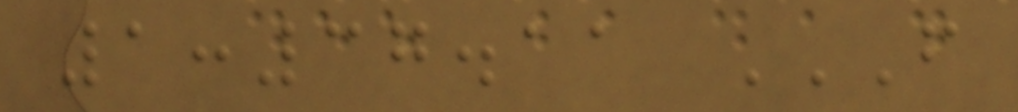1:37.11 F
